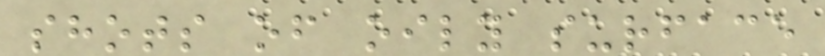shots of oily surface
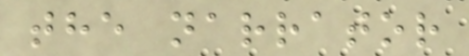the narrator
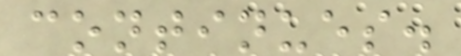continues.
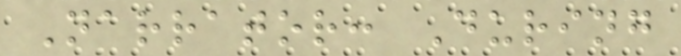Narrator: During
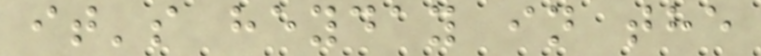it's heyday in the
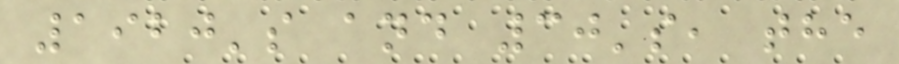1920's and 30's, the
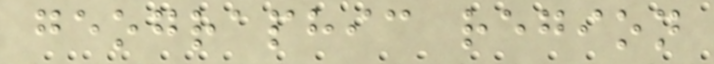geographic region
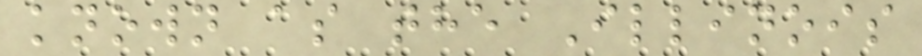known as the Illinois
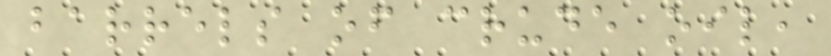barrels of crude oil,
